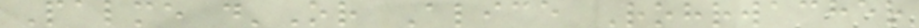Palme d'Or Alice Rohrwacher
